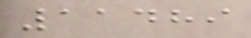11489
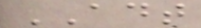ADT
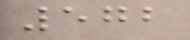572
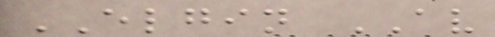ELGIN AV
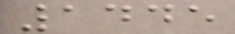1445
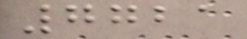7721
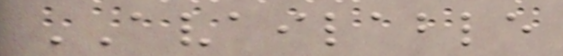AVAILABLE
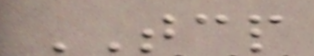TCP
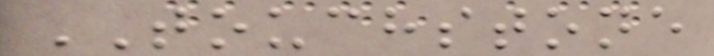TOUCHSTONE
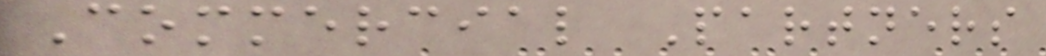Commercial Partners
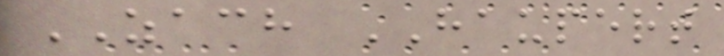ZACH HAUPERT
